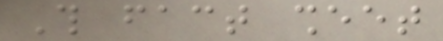This fact sheet
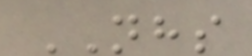NHS
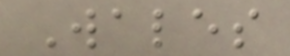Wales
